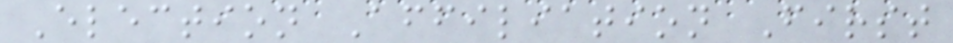Election Affiliation First
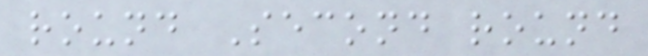round Second round
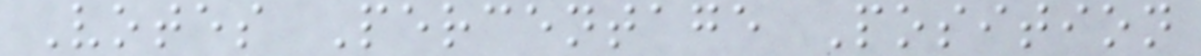Votes Percentage Position
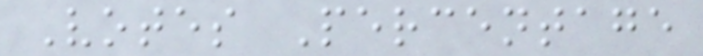Votes Percentage
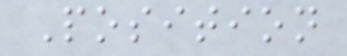Position
